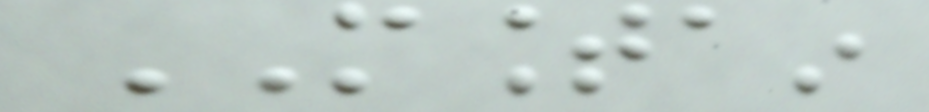MOUNTAIN
